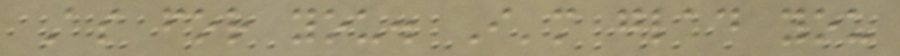As for you. I'm glad you
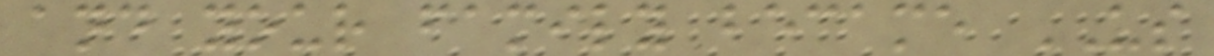and your family became US
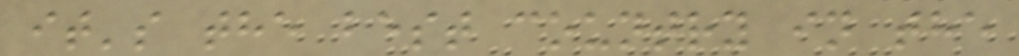it's the best country in the
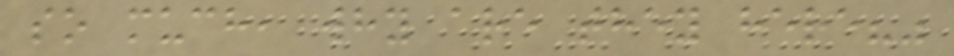so much, why are they here?"
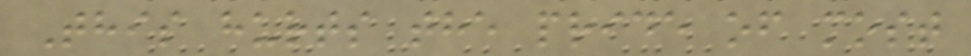This hurts the pride of most
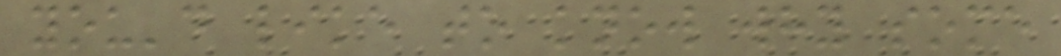you'd like to know why some
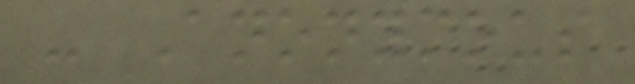- Anonymous
